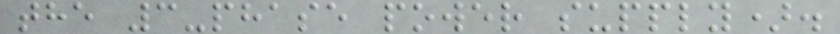the 3-phase power supply).
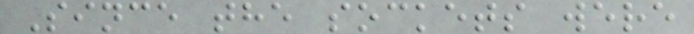Since the sockets were
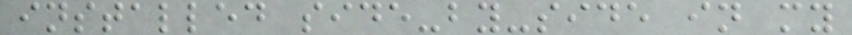installed side-by-side in my
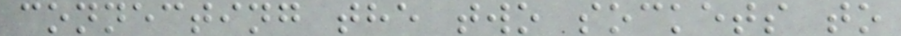connecting the two sockets to
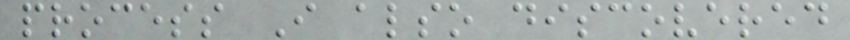process I also discovered
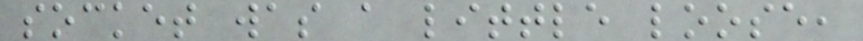socket was a little loose,
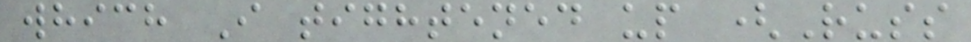which I tightened up (Russ
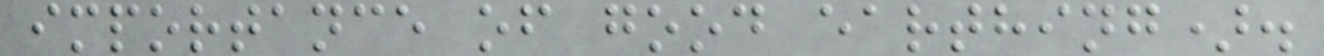importance of good earthing).
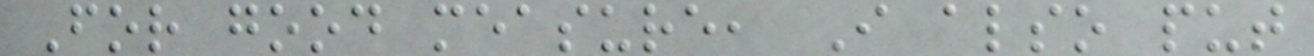For good measure, I also put
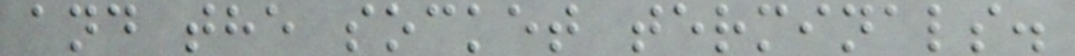and the socket terminals.
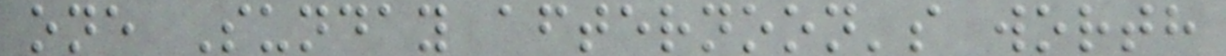one Sunday afternoon's worth
